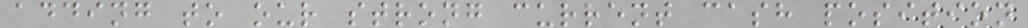adding to our strong current cash position
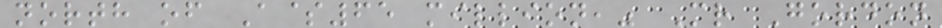north of A$65 million," Mr Gordon
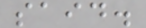said.
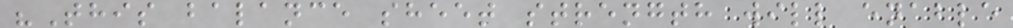"This balance sheet strength will enable
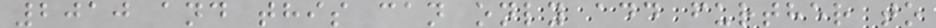2010 and this can only add further to
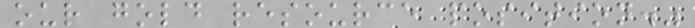our gold resource position."
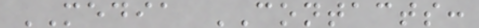MEDIA CONTACTS:
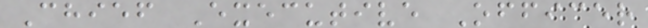Chief Executive Officer
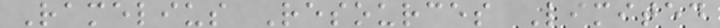Ramelius Resources Limited
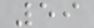59
